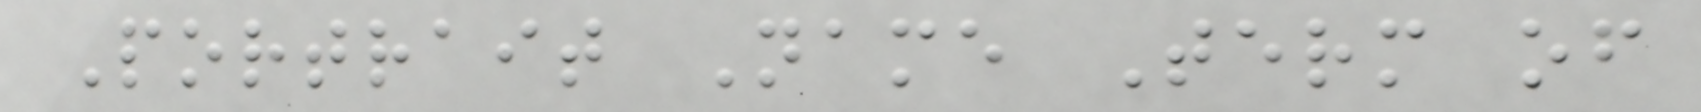Portrait Name Term of
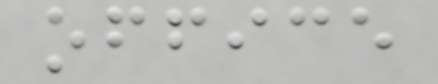office
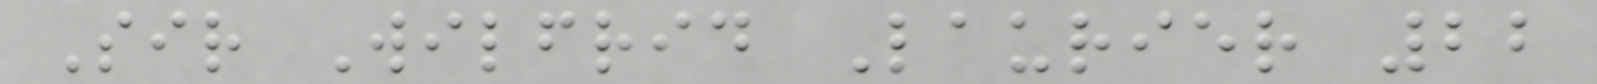Sir Wilfrid Laurier 22
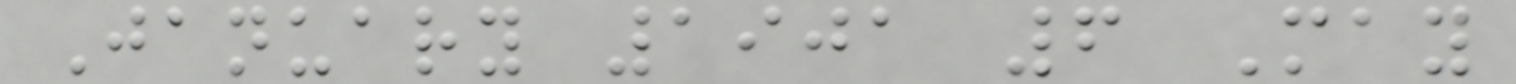January 1901 6 May
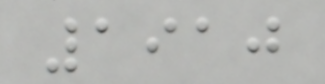1910
